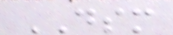DSM
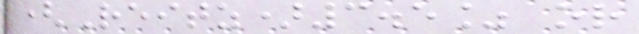(Reitz)3.5% or
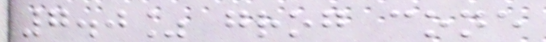7.0% grog cone
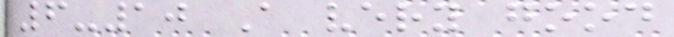6-10 A very good
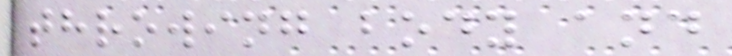throwing body and
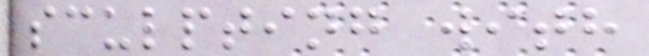sculpting with
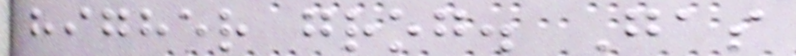higher grog. Gas
